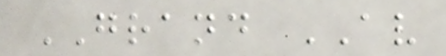GRAND AV
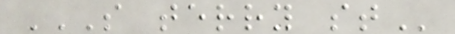S TERRY ST
